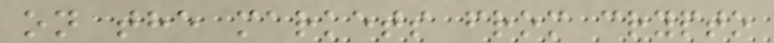on the markets from crypto
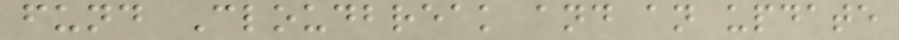fund Cloudbreak and an update
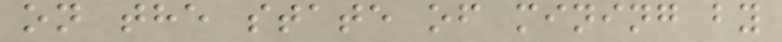on the state of mining by
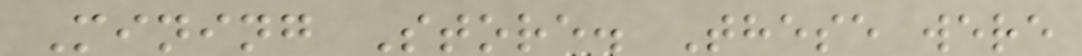Mining Store. These were
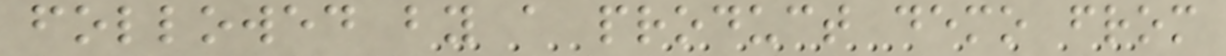followed by a product demo from
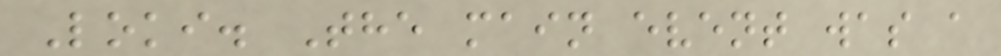Loki. The main event was a
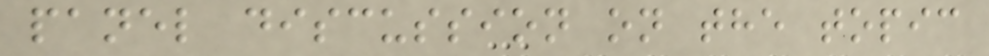panel discussion on the topic
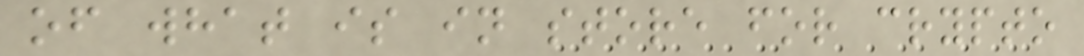of what is in store for crypto
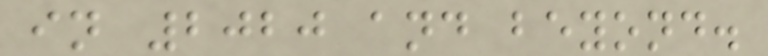in 2020 and beyond.
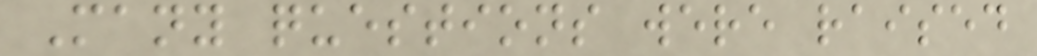Many questions were raised
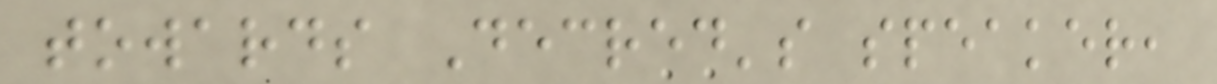towards Decred's speaker,
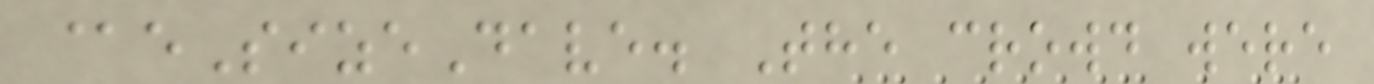@eSizeDave. The crowd were
